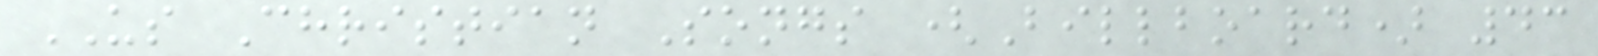US Christian Songs (Billboard) 43
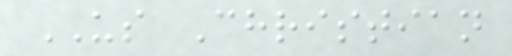US Christian
